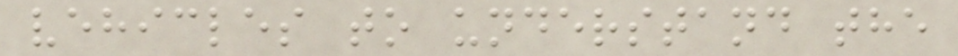vehicles to understand the
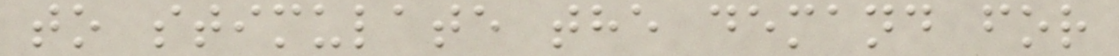to stimulate the demand for
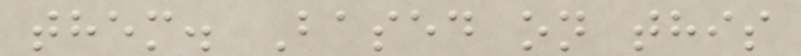them. Based on this
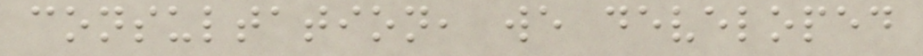consultation, we developed
